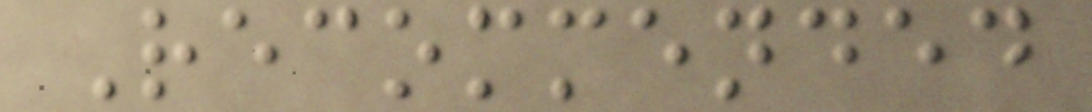Recommended
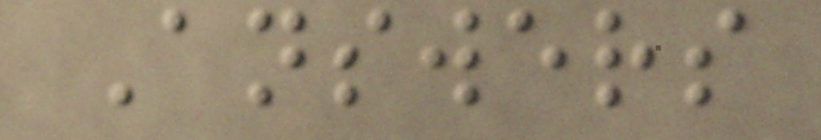Answers
